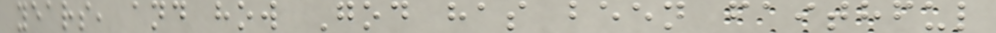years, and how God has been faithful
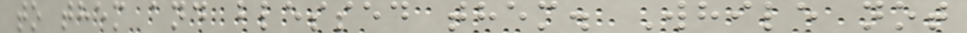to them and blessed them. While not
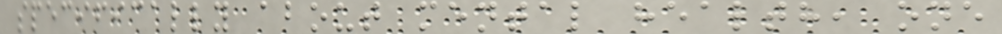specifically about mental health, one
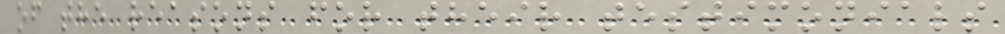of the reasons for their testimonials
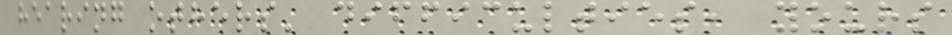hearing others' difficulties, yours
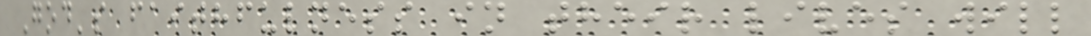God's faithfulness in their lives will
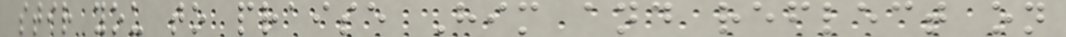stir you to praise Him and reflect on
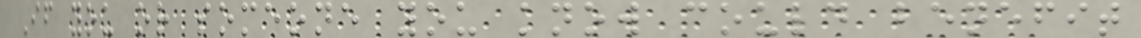If you or someone you know could benefit
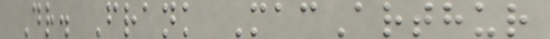Dr. Frank MacArthur
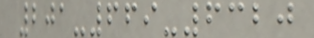201-669-6320
